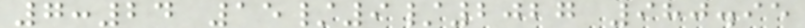7:24 15/9/2027 980.95
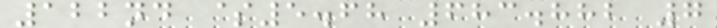122nd $5.68 683.882 7
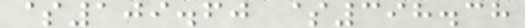$109.60 $398.38
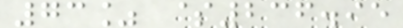73% $236.95
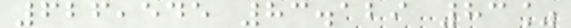626,545 83.129 83%
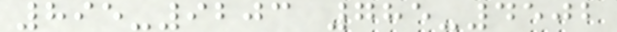895-9203 785-4502
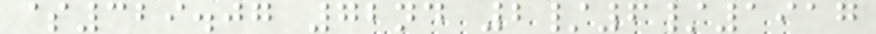$329.07 72nd 2/6/1917
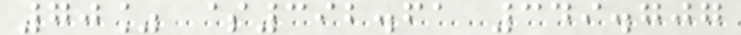70% $392.61 349.707
